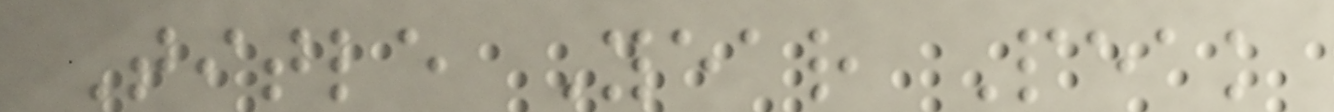Title Year Peak
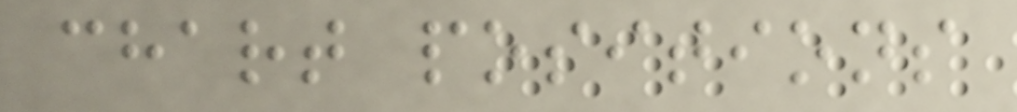chart positions
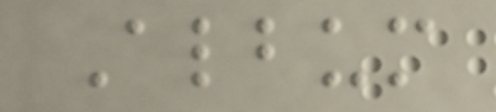Album
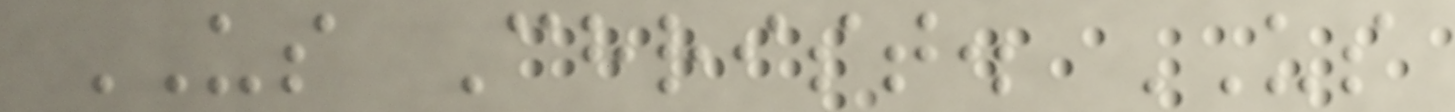US Christ. US
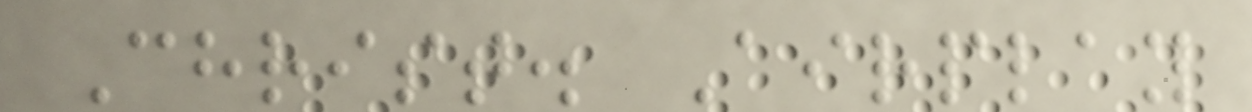Christ. Airplay
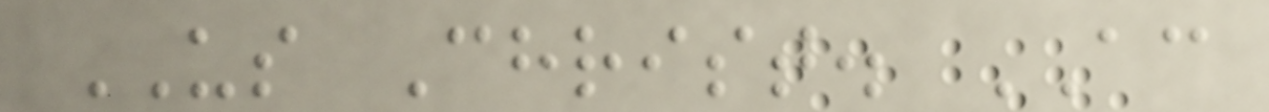US Christ. AC
